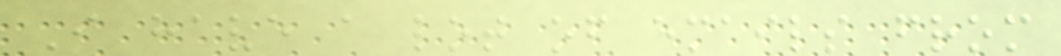I have a lot of emails from
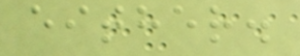either.
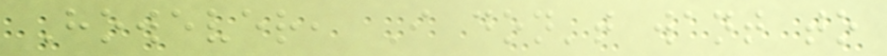However, I don't want to
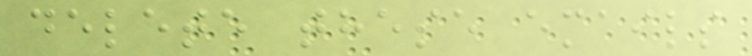delete these emails
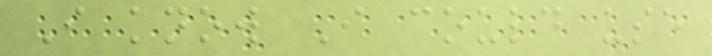I know I could use
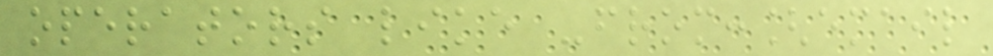operators like -from:[email
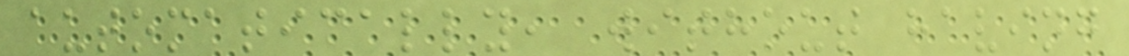automatically, without having
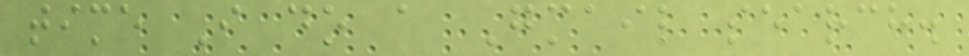time I do a Gmail search.
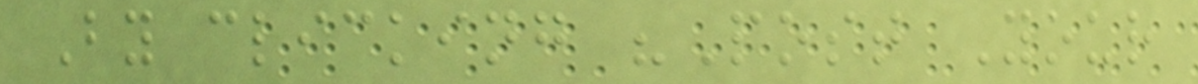By clicking "Post Your
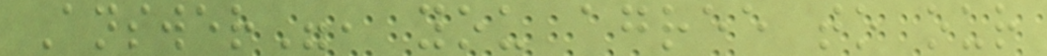Answer", you agree to our
